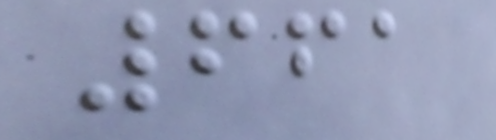661
